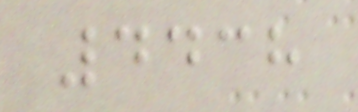4438
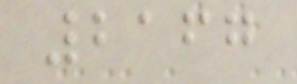2167
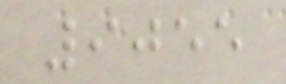9055
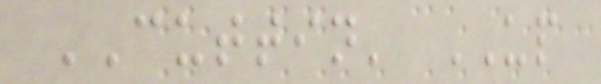CUTTIN' UP
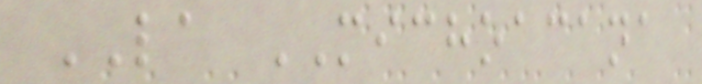LA MICHOACANA
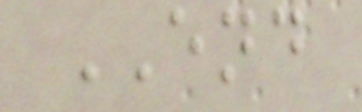END
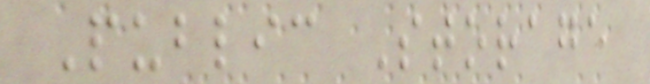Public Storage
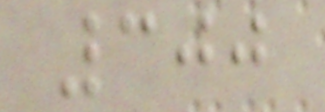300
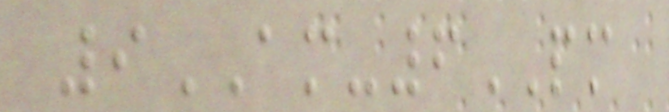9AM-6PM
